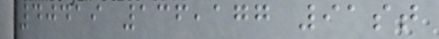40419 136,177 91st
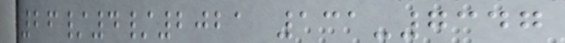26/4/2021 131-7347
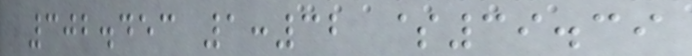302.453 1:32 $39.39
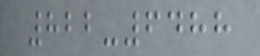822-6488
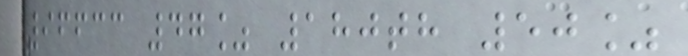96633 47% 180th 50%
